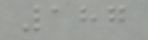187
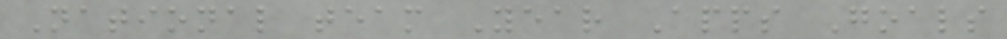National team Year Apps Goals
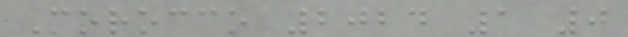Morocco 2024 1 0
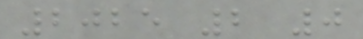2025 2 0
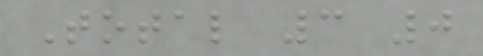Total 3 0
